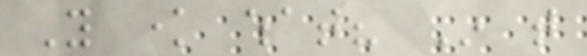You know what? In that
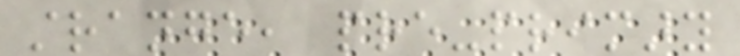strange, pre-primary
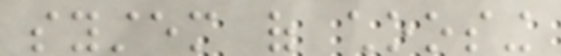system of choosing
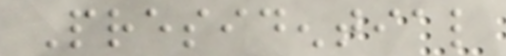Presidential
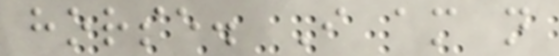horse. I am not
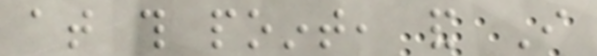at this point, and I
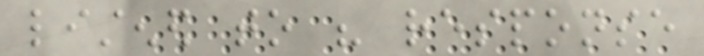listened to his response
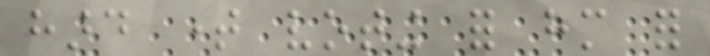hard time voting for him for
